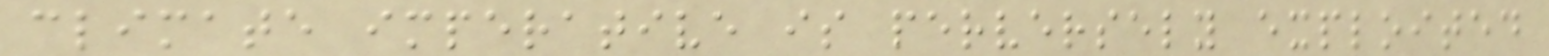climate imperative is perversely exploited
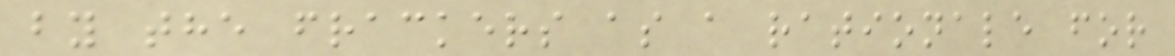by the frackers as a rationale for
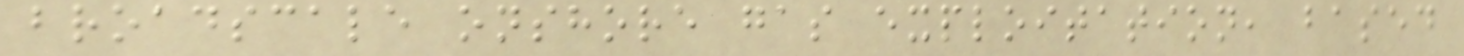broadscale onshore gas exploitation, based
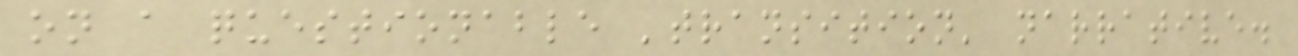on a questionable 'transition' narrative.
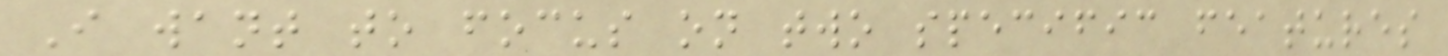I want to focus on two specific features
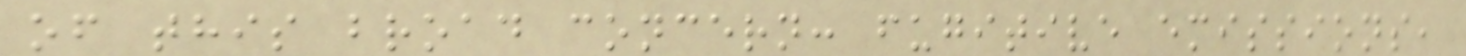of this broad concern: fugitive emissions,
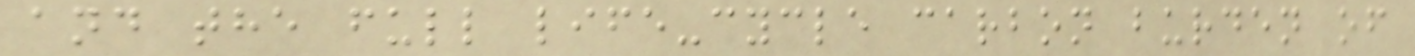and the full life-cycle carbon burden of
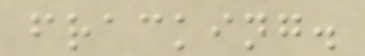fracking.
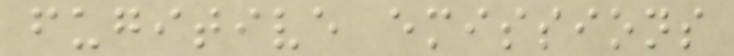fugitive emissions
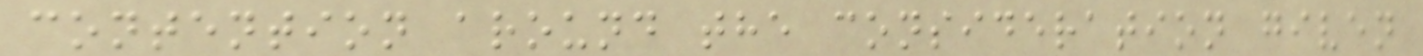contention around the consideration given
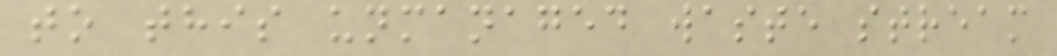to this unmanaged waste stream
